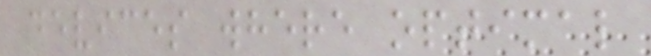devices where optimal
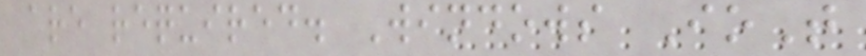are required. Windows IoT
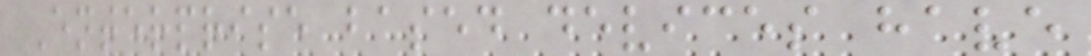Enterprise based devices have
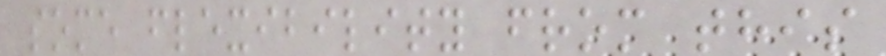some flexibility from this
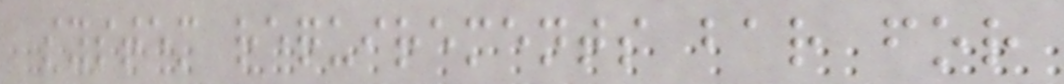system requirements bar for
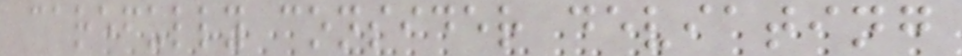carefully consider deviating
